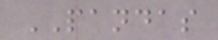PANDAS
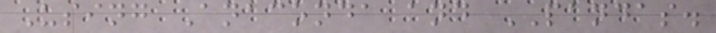Using Anaconda and PANDAS.
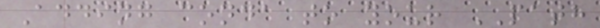Adding conda to your PATH
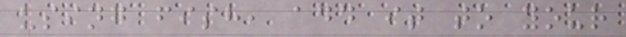using fish, add it to your
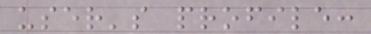user's profile:
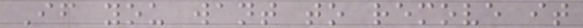If you want to remove it
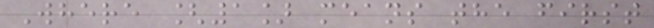Where [1] means the first
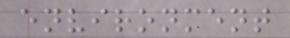environment
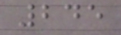245
